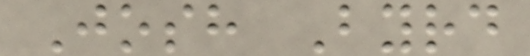Josh Byrd
